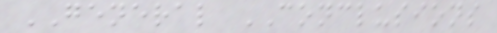GENERAL CONCLUSIONS
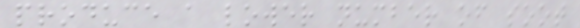produce a lower number of soot
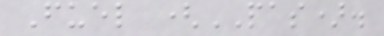Fuel (PAS).
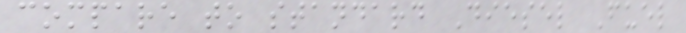compare to standard Diesel Fuel
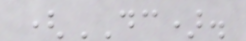(DC).
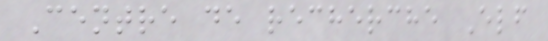Centre de recherche Elf
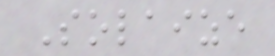Solaize
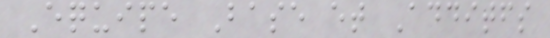Equipe Base et Additfs
